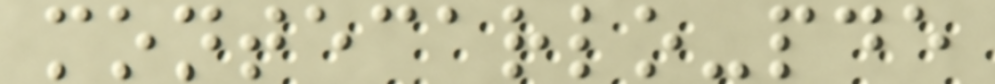montecarlo-pde
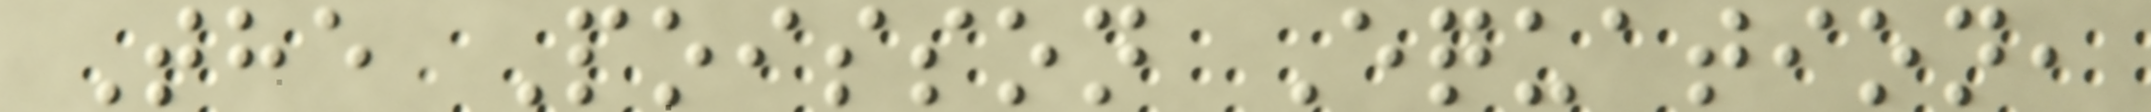The Poisson Equation,
